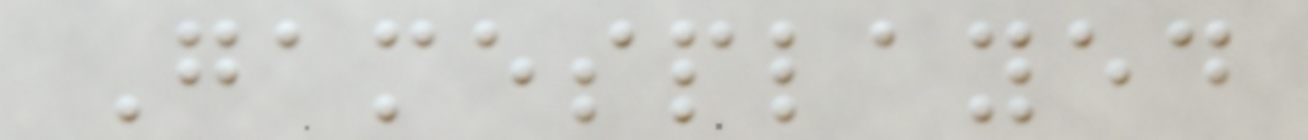Gamesplayed
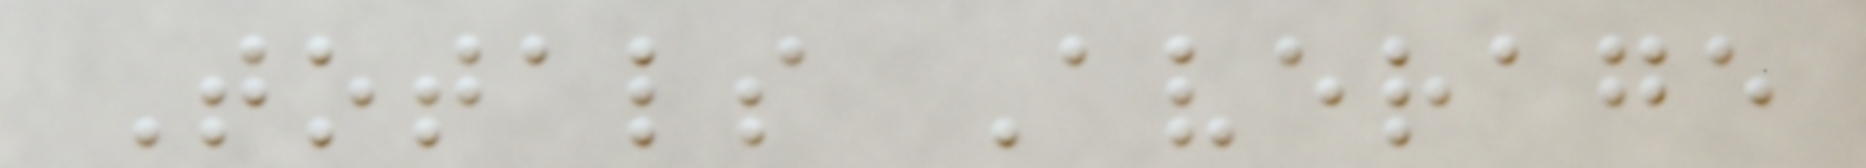Totals Average
